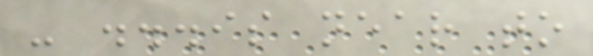- ...is near to
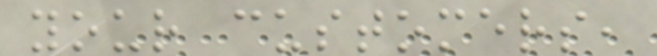your customers,
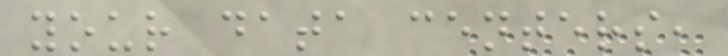your data centers,
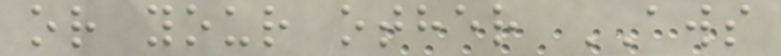or your other AWS
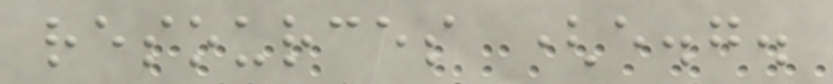resources (e.g.
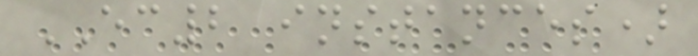EC2 instances)
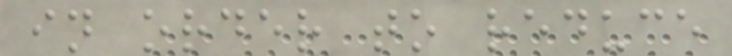in order to reduce
